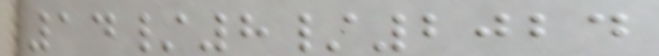14/8/2024
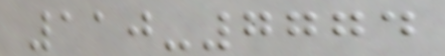110-7774
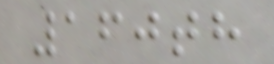160th
